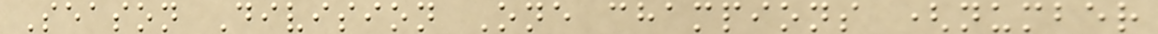Season Division One champions (number
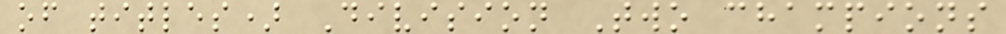of titles) Division Two champions
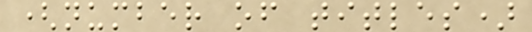(number of titles)
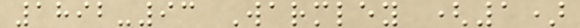1892-93 Warmley (1)
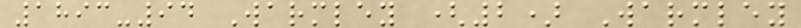1893-94 Warmley (2) Warmley
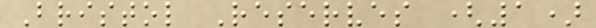Bristol Reserves (1)
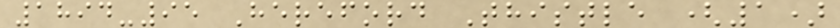1894-95 Hereford Thistle (1)
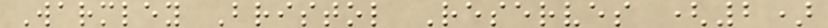Warmley Bristol Reserves (2)
